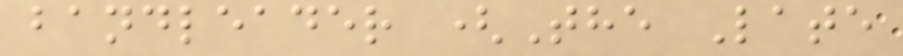bandleader (The Late
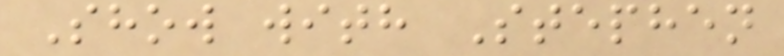Show with Stephen
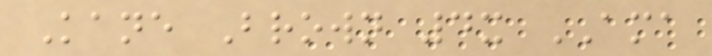Kane Brown 4x AMA
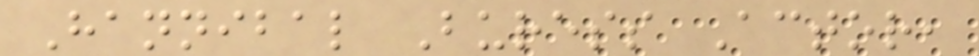Hannibal Buress Actor,
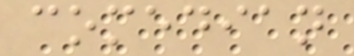comedian
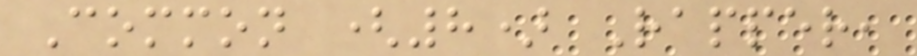Common (8) Rapper,
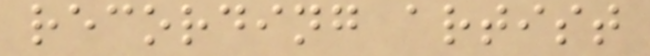recording artist
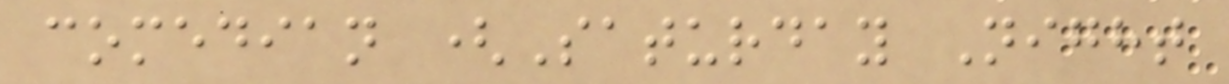comedian (Saturday Night
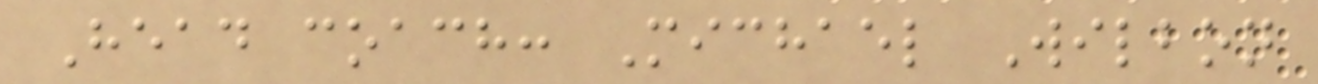Head coach: Michael Wilbon
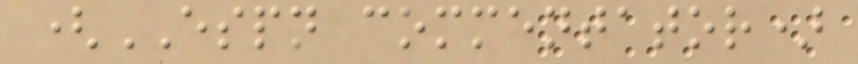(ESPN commentator)
